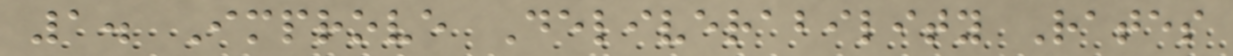1. Improve Deliverability Rates
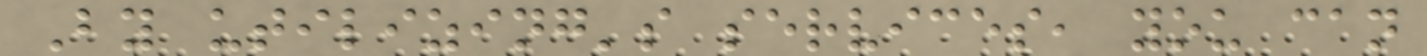By utilizing's services, you can
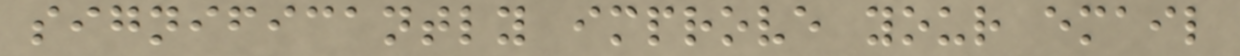significantly improve your email
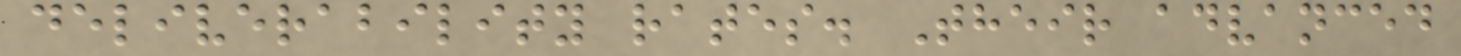deliverability rates. Their advanced
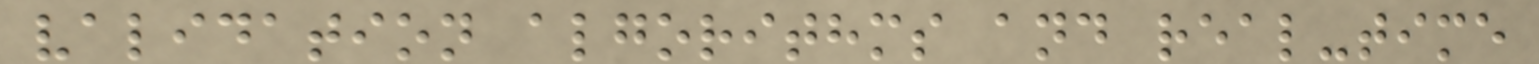validation algorithms and real-time
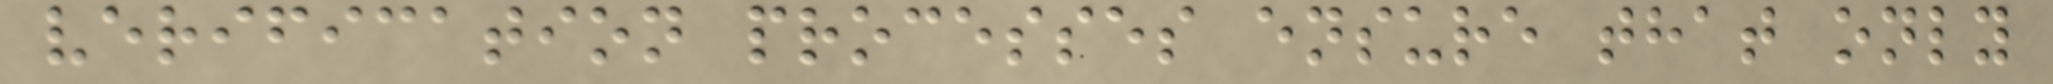verification processes ensure that only
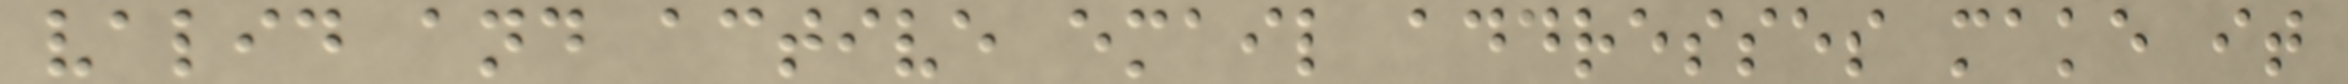valid and active email addresses make it
